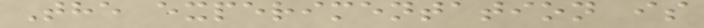The experimentation is
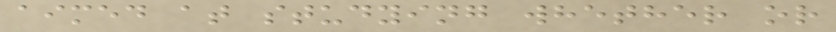aimed at studying whether or
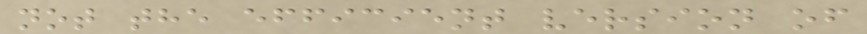not the efficient version of
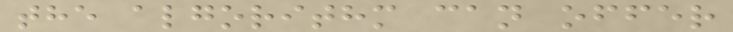the algorithm can offer
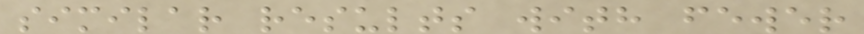similar results with fewer
